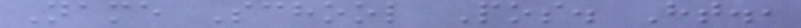Name School Pos. Ht.,
